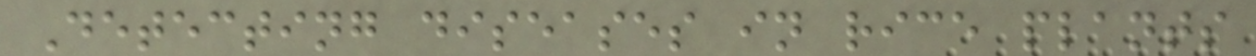Detecting diseases in rice plants
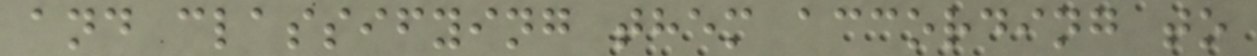and classifying them according to
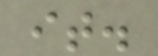it.
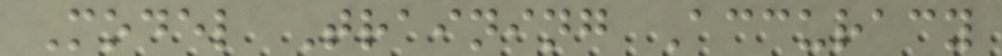Model Training Accuracy
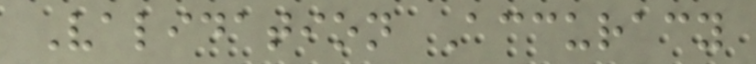Validation Accuracy
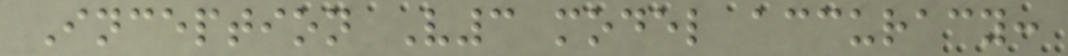Inception V3 model accuracy:
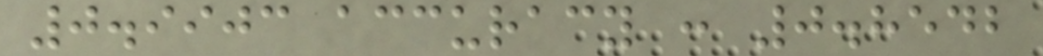0.9903 accuracy : 0.8542
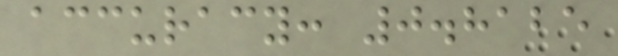accuracy: 0.8125
